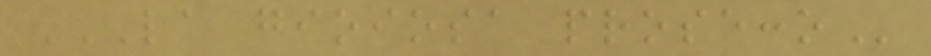LA GIOIOSA PROSECCO
